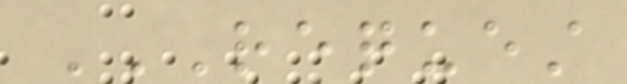REQUEST
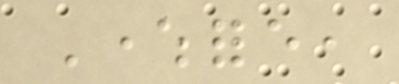Wherefore,
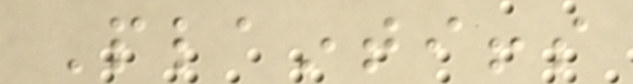Plaintiffs
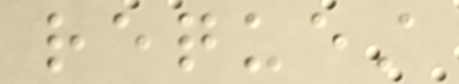request
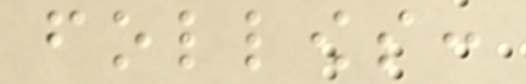follows:
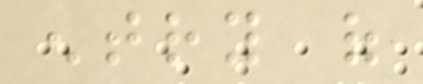entry of
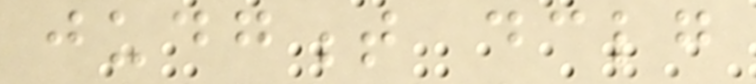judgment declaring
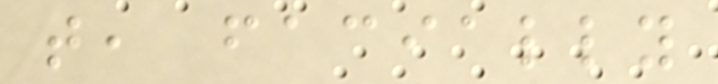that, facially
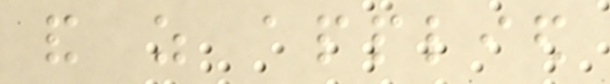and as applied
